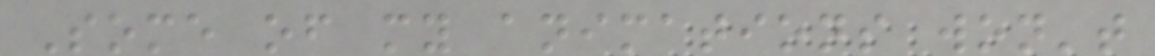Some of my animations won't
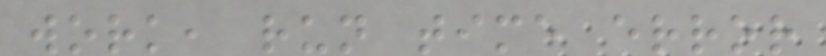work, run time error
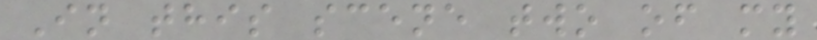In this scene two of my
